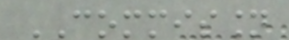COMMISSION
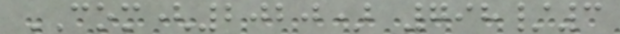COM(2020) 798/3
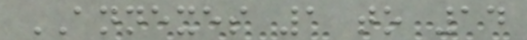ANNEXES 1 to 14
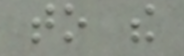to the
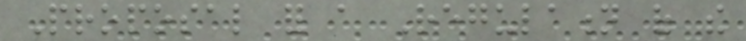Proposal for a Regulation of the
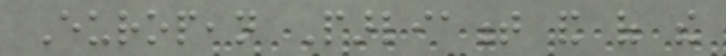European Parliament and of the
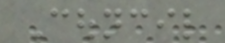Council
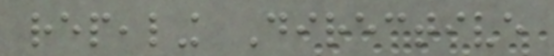repealing Directive
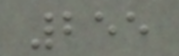255
